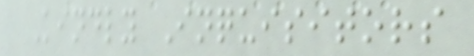Kindly Inquisitors
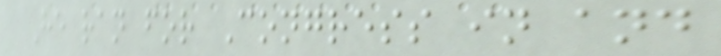He ran for Congress in and
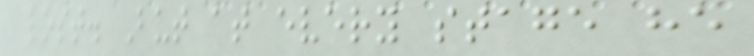lost. But at every stage he
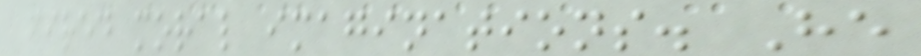fired moral imaginations. He
